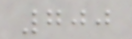700
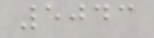5043
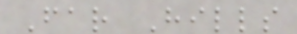Far Hills
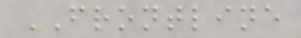FRONTLINE
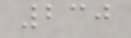230
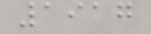1917
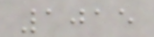1015
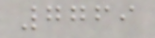7769
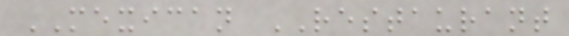MEXICAN RESTAURANT
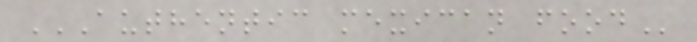AUTHENTIC MEXICAN FOOD
